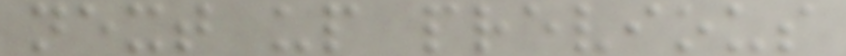next up previous
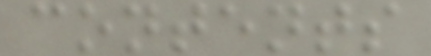contents
